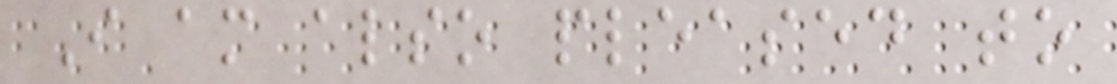I am also pleased to
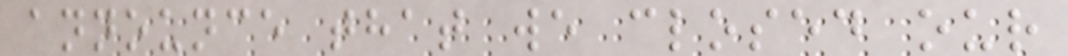announce that we closed our
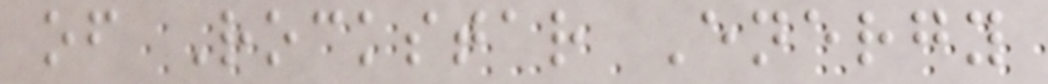of Rockstar Energy
